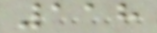118
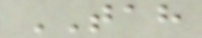TAH
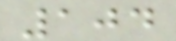104
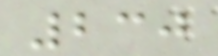230
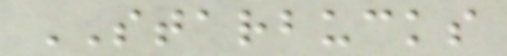STARBUCKS
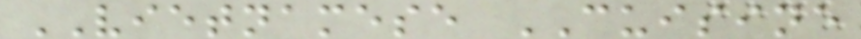VIETNAMESE CUISINE
